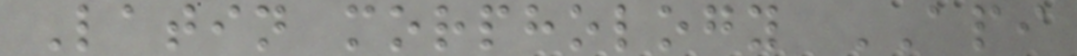Latin morphology API
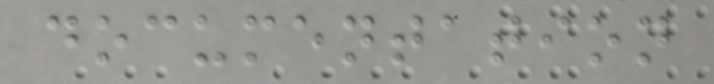documentation
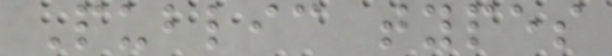Public types
